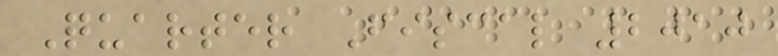Quarter Fiscal 2010
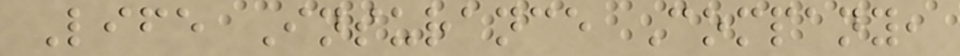Life Insurance Company,
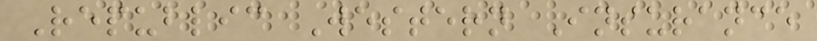Republic Western Insurance
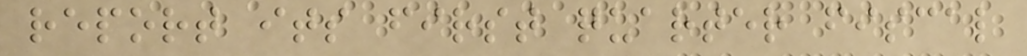report its first quarter fiscal
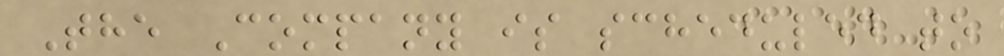The Company is scheduled to
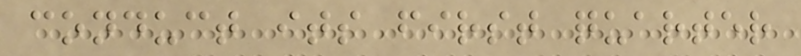conduct its first quarter
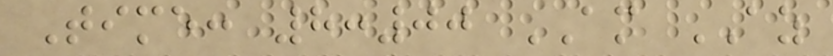Time: 8:00 AM AZ
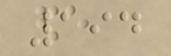194
